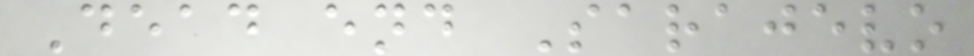Dead end Sarajevo
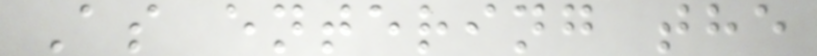As entering the
